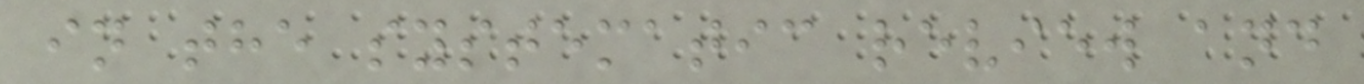in the systematic review and
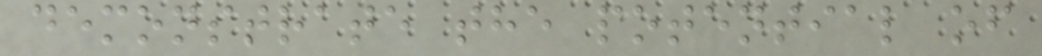demonstrate the potential of
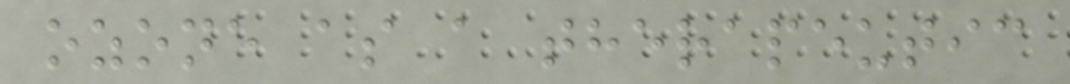ozone as a therapeutic
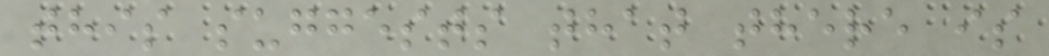this suggests that there is
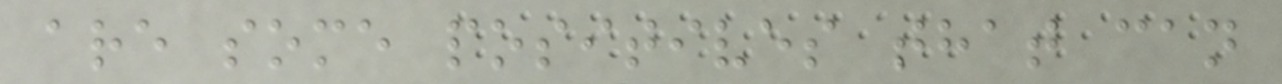are some positives that can
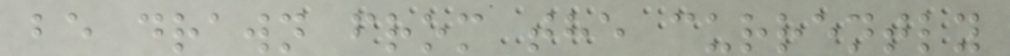be drawn from the currently
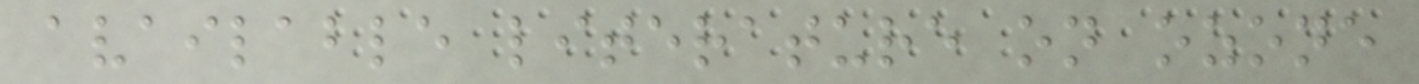available literature on ozone
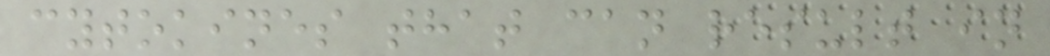cytokines that can result in
